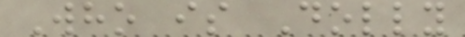Who is Dolly
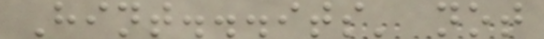Hint...its' not
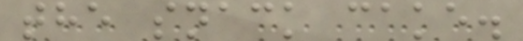the snack cake.
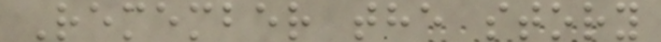Remember the story
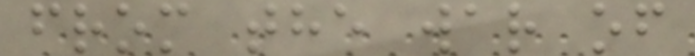from the war of
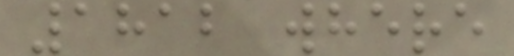1812 where
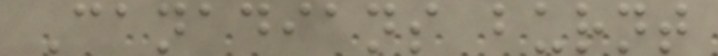Canadians burnt
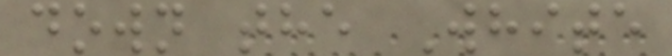down the White
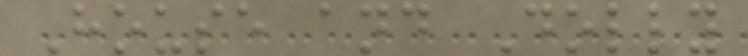House and Dolly
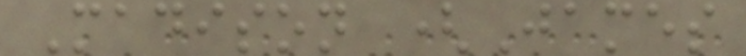Madison (James
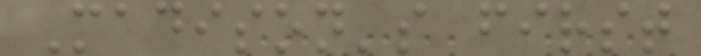Madison's first
